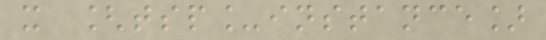x [tsp_instance]
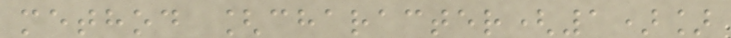method [character(1)]
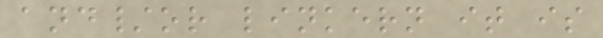and/or linkern it is
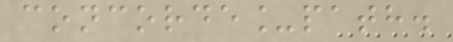concorde_path.
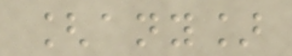[any]
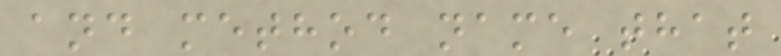and method name that
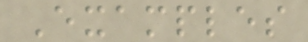Examples
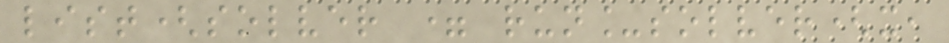list(solver = run_solver(x,
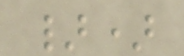})
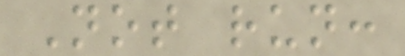Not run:
